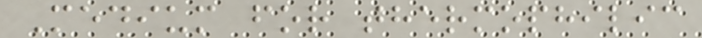Medium for thermophilic
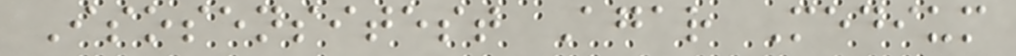Isosensitest Agar Medium
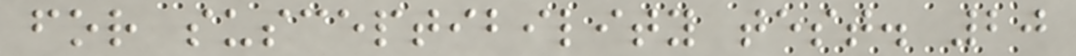for susceptibility test. 20
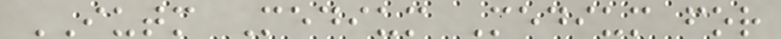IUTM Medium Medium for
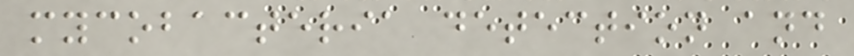mycobacteria detection and
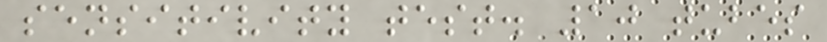sensitivity test. 10 tubes
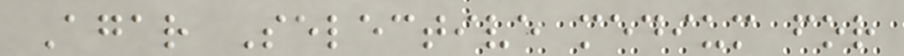Agar Selective medium for
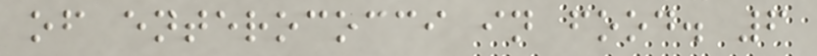of enterococci in food. 6
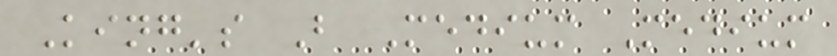King's B Medium Medium
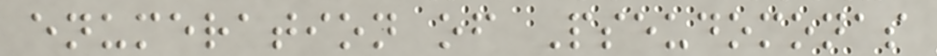enumeration of Pseudomonas
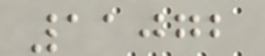11072
